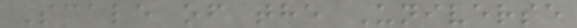Scale of the Universe
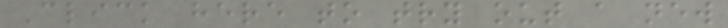Click here to try out a new
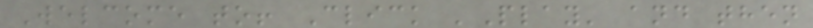Welcome to! Click 'Play' and then
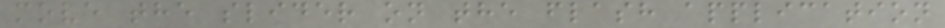move the slider on the flash application
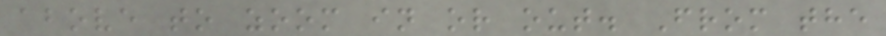above to zoom in or out. From the
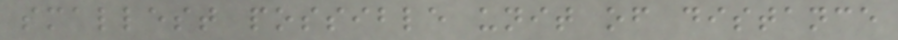smallest possible unit of distance
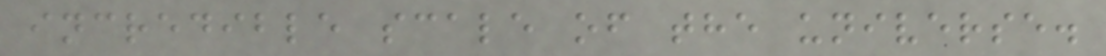incredible scale of the universe.
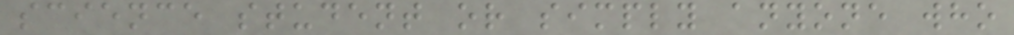science student or simply anyone who
